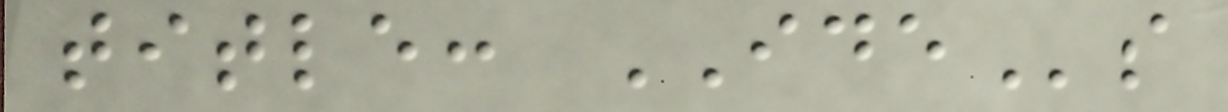title: IDEs
